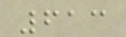613
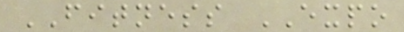FITNESS EXPO
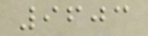9603
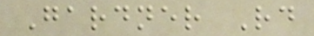Gardner Rd
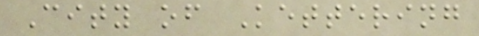City of Kettering
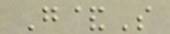G&S
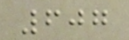607
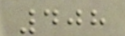408
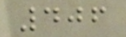406
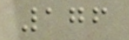176
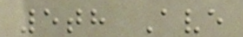5th Ave
